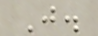J.
